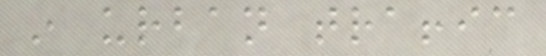in urban traffic
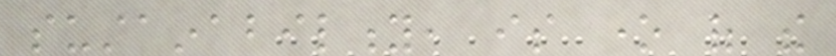sustainability, is one of the
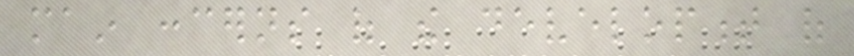main concerns of the development of
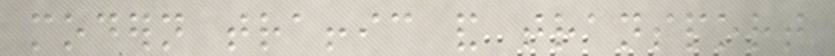modern traffic and transport
